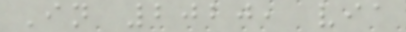In 2020, via
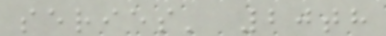series' 20th
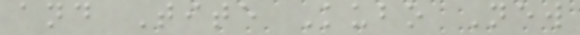and Tite Kubo New
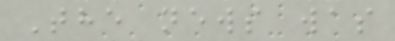The news was
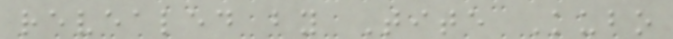revealed by Tite Kubo
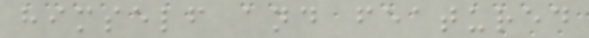himself and featured
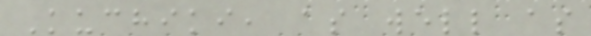Kuchiki, as well as
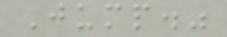Jump."
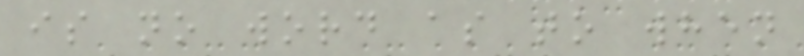is no word as to when
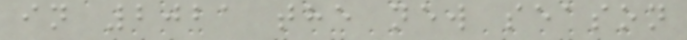in 2021 the new season
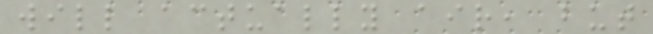will actually air, but
